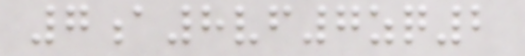7a8vf7zq2
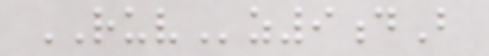RUVz9dB
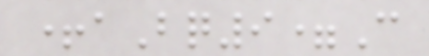+aBq9=C
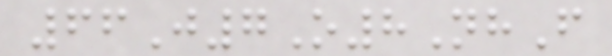66J7O8NhF
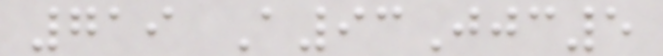719 A93Jjc5
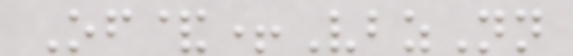Of&+VbzNn
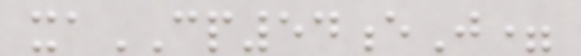xaCP54eJ=
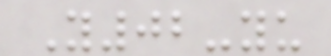Y02-yu
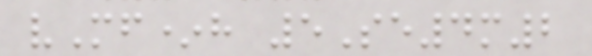vMf*h 5Se4m2
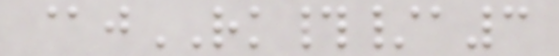@jRK#/a3
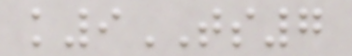k9TS7
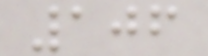106
